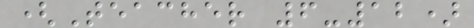(Teacher 6-12)
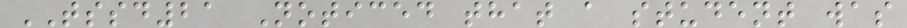TSSD21 Noticed that a student was
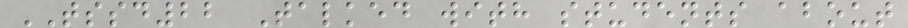TSSD22 Talked with students about
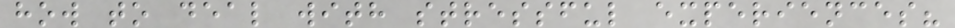how to deal with stressful experiences?
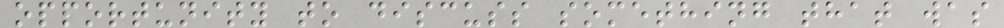opportunity to discuss something that was
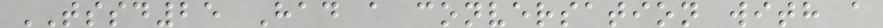TSSD25 Had a conversation with a
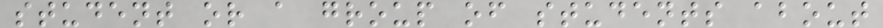student or a group of students about
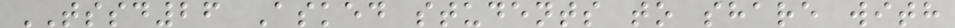TSSD26 Asked students to share with
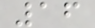16
